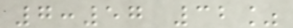7:57 32%
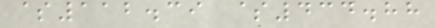$112.39 $434.88
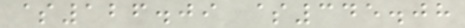$126.09 $345.08
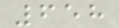658
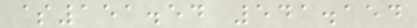$151.54 541.154
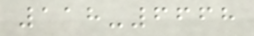118-6668
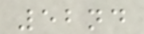52nd
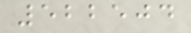522504
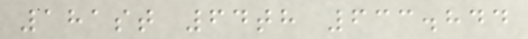181st 64th 633.844
